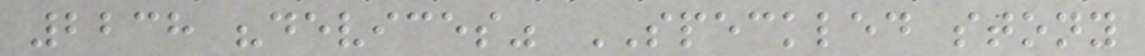2238 "devices" SPECKLED stony
